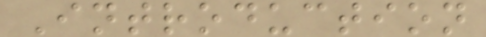Introduction
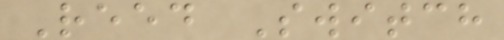Reed Switch
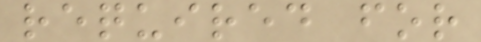required for
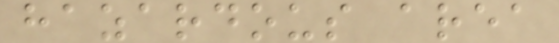hazardous area
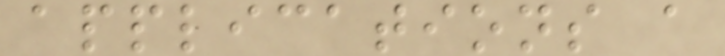applications a
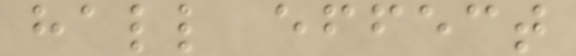hall effect
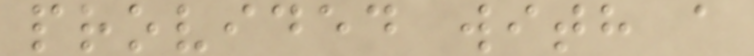provided with a
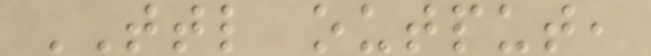TTL output,
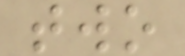two
